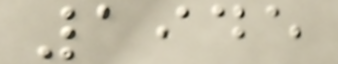1945
